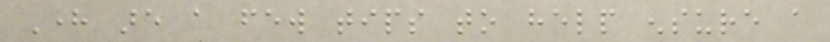Here are a few tips to help ensure a
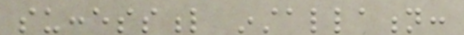successful installation:
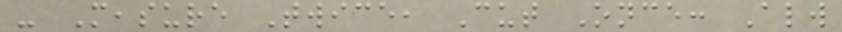- Measure Twice, Cut Once: Always
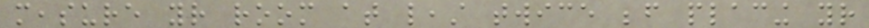measure your room at least twice before placing your
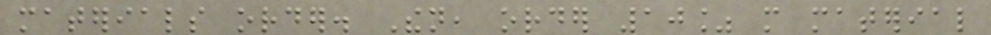materials order. Then, order 10% more material
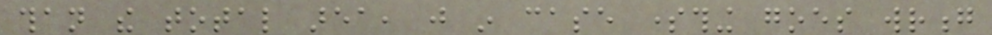than the total area, just in case something goes wrong
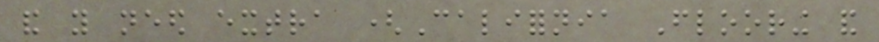and you need extra (California Flooring and
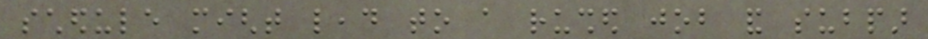schedule might lead to a rushed job and subpar
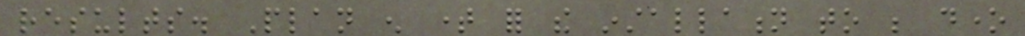results. Plan enough time for the installation to be done
